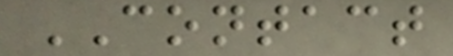CONTACT
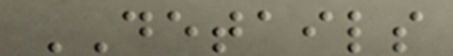DETAILS
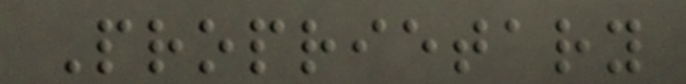Proprietary
